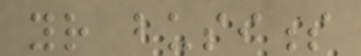your business
